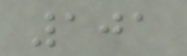101
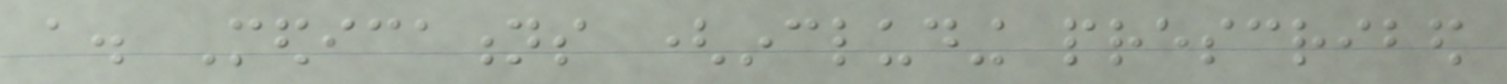a. Medications (including prescribed
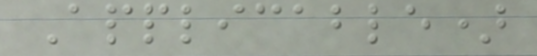Applicable)
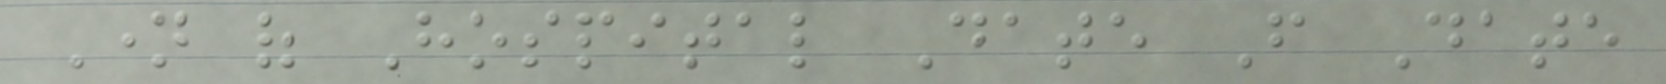Name of Hospital Date From Date
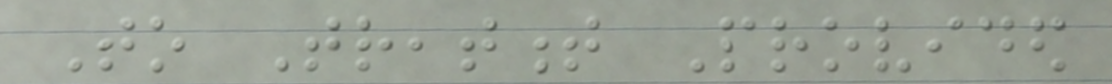To Treatment Provided
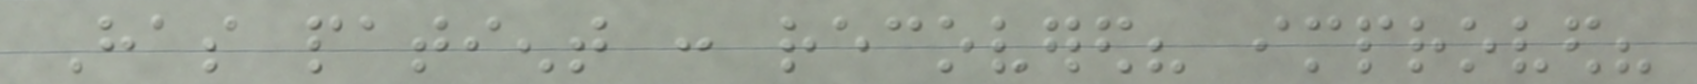Has patient : recovered? improved?
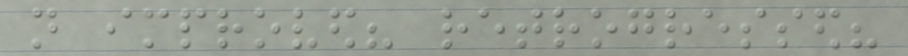not improved? retrogressed?
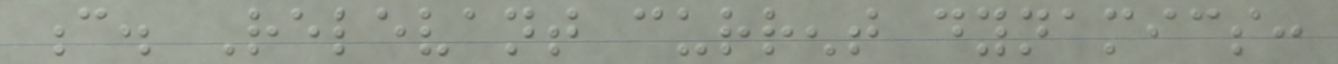c. Relevant current dynamics:
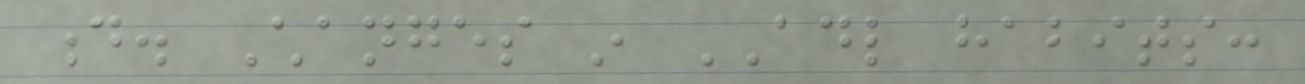d. Changes in ADL habits:
